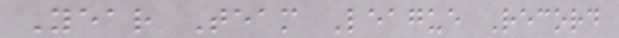Year Team League Record
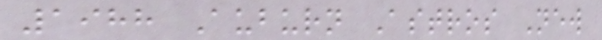1988 Auburn Astros New
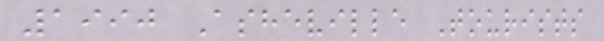1990 Asheville Tourists
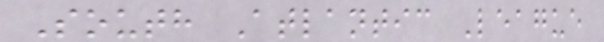South Atlantic League
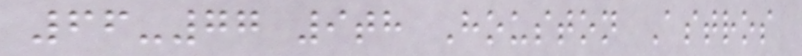66-77 9th Houston Astros
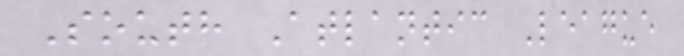South Atlantic League
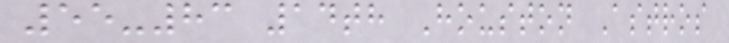55-83 14th Houston Astros
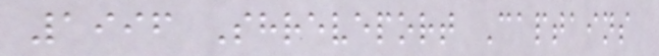1996 Shreveport Captains
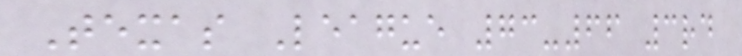Texas League 73-66 3rd
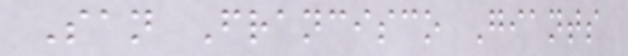San Francisco Giants
